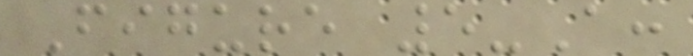Figure 5-A:
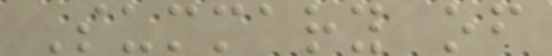Summary of
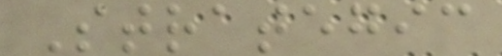Strategic
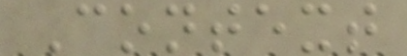Context
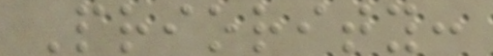Priority:
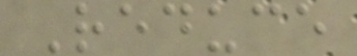Reduce
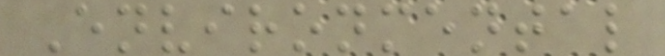Environmental
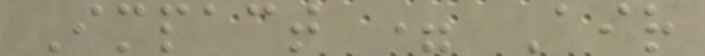Impact = Air
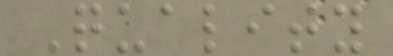Quality
